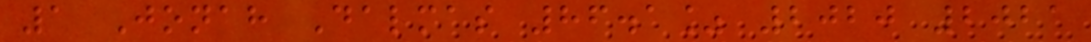1 Jonah Dalmas 86.1% 2020 2021
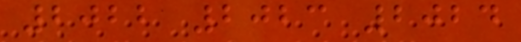2022 2023 2024
